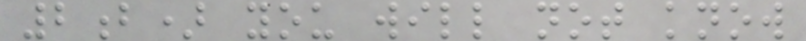2b) you will not know
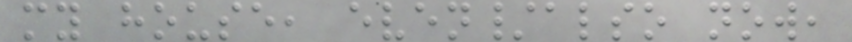my house, even/also now,
